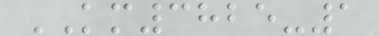KM3825-1
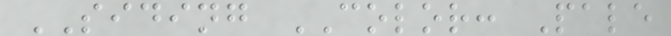SIDING COLOR: Pale
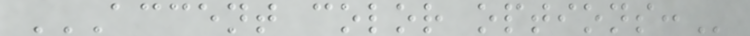ACCENT COLOR OPTIONS:
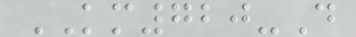KM720-D
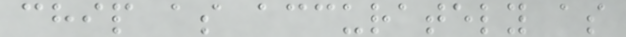chip as accurately as
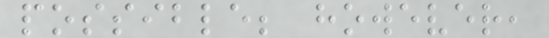possible; however,
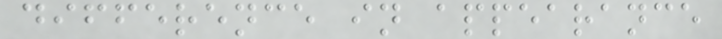difference in appearance
